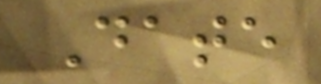Date
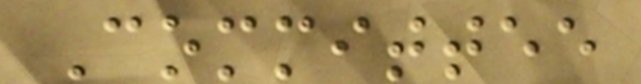Committee
